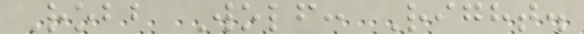Robb Wolf: Right.
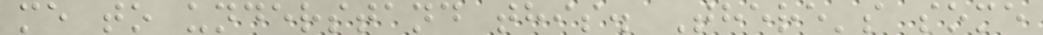me to understand this. There's some
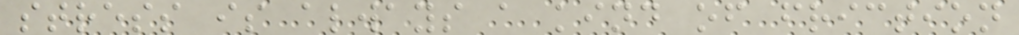stress is always a kind of friction
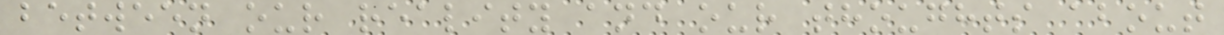between our reality and our thoughts about
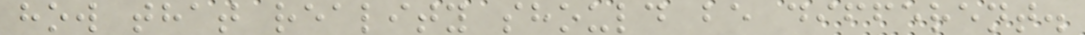how that reality should be different.
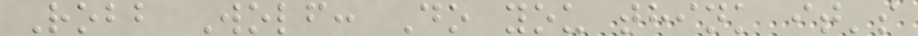Robb Wolf: Do you think it's
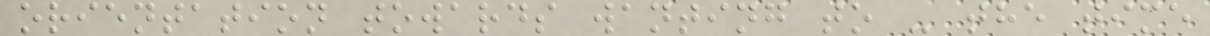orientation towards wanting to - the time
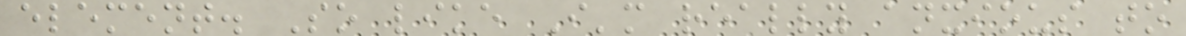element. So like I'm really anxious to
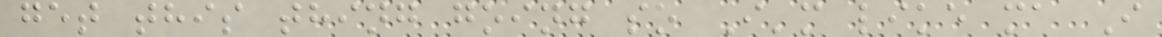get this thing going so I'm like ma I
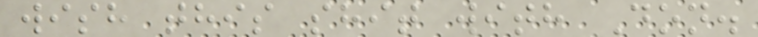wish this shit with Don.
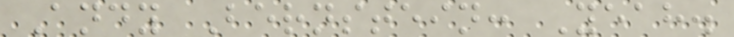Andy Bernstein: Yeah.
